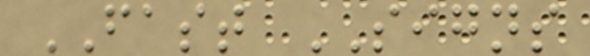FAST SIGNS
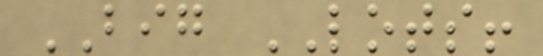BIG LOTS!
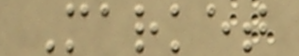Market
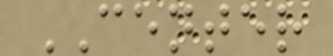CENTER
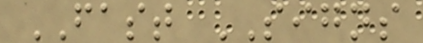FAST SIGNS
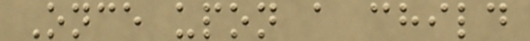Once upon a child
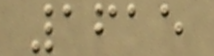1615
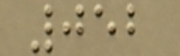052
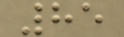85
